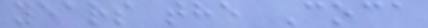years the Coca
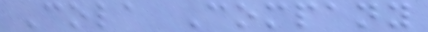Cola Company
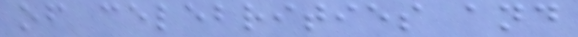of celebrities and
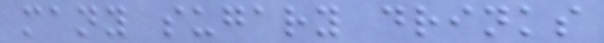many sugary drinks
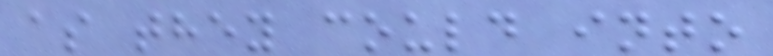as they could into
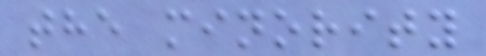the minority
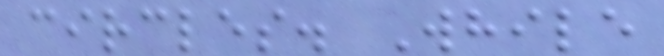circles. While
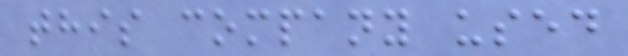this company used
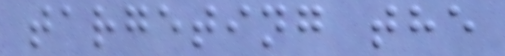targeting the
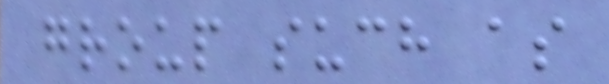group such as
